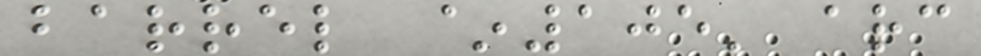barrel ~105' arc
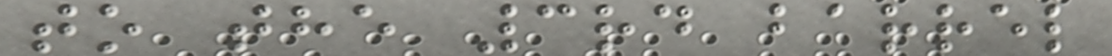to the 3rd barrel
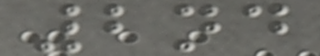2nd
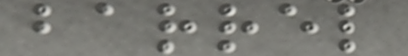barrel
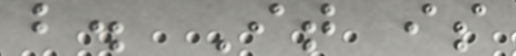b. It is
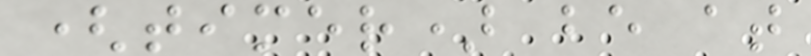(timer) be at
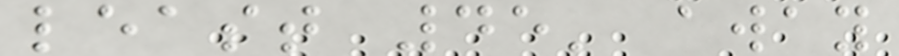least 45' away
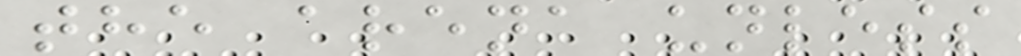the arena unless
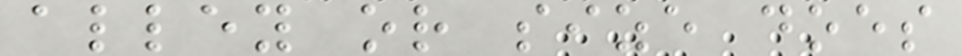alley or size does
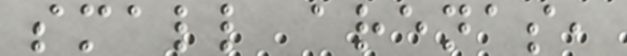small arenas,
